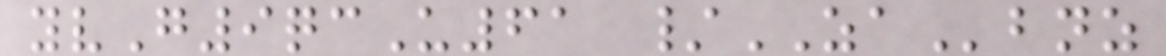yvG9qcU61 /ZAbnz
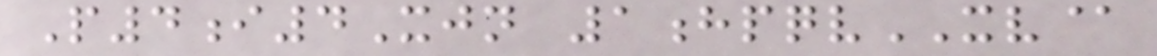P4i4Xjn 1hpqvXV@
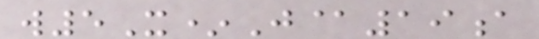w5X*J@19a
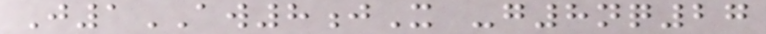J1AW8jX -g8nq27
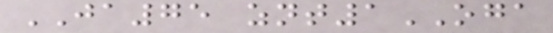JA75 znt1OGA
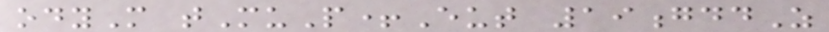odyM tMuP+Eut 19gddZ
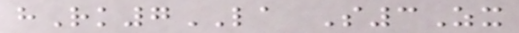hRk7LA S3Zx
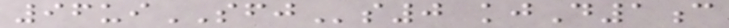96uiSFJs0 kjD1c
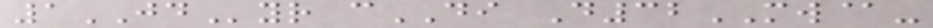1JDyr cDI D32MW@-
